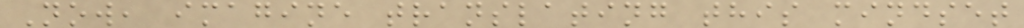Now, imagine translating this mindset
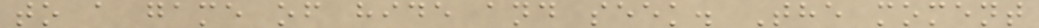to a game of hide and seek. The moment
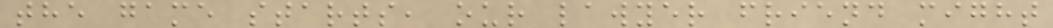the game starts, our lawyer friend might
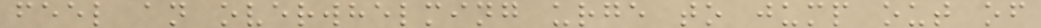feel an overwhelming urge to jump out of
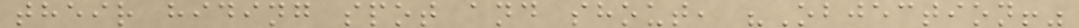their hiding spot and shout, "Objection!"
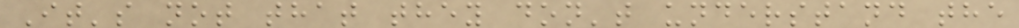It's not that they don't understand the
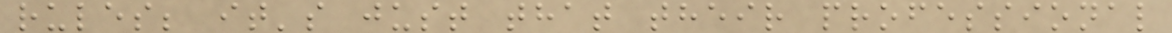rules; it's just that their professional
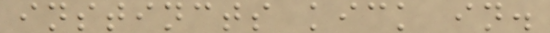instincts kick in.
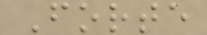Forte
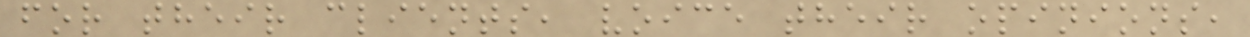for their clients, voice their opinions,
